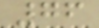76
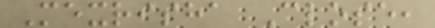Mexrisha Close,
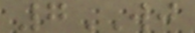7WJ
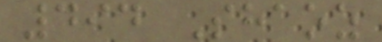494 Shaoz
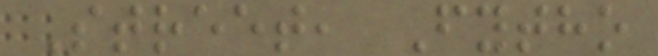Street, Fytho
